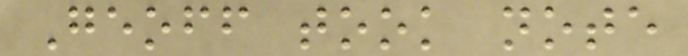Geoff took note
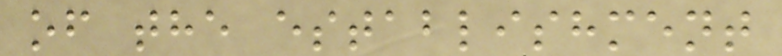of the establishment
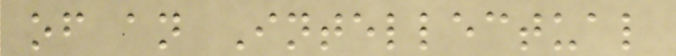of an Intellectual
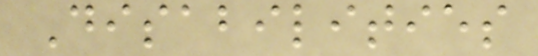Disabilities
